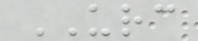URC
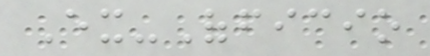Ex-Officio
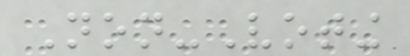Non-Voting
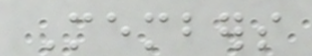Members
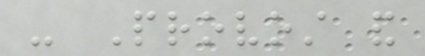- Provost and
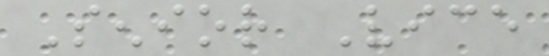Senior Vice
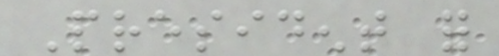President for
